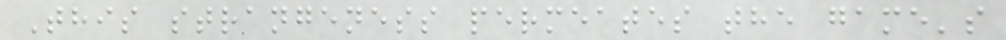This strangeness permeates the game's
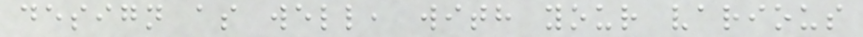design as well, with your various
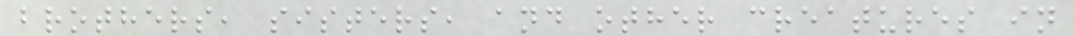brothers, sisters, and other creatures in
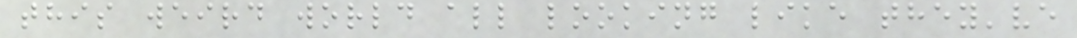this weird world all looking like they've
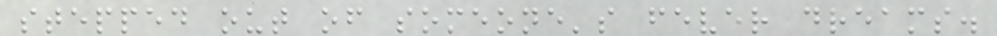stepped out of someone's fever dreams.
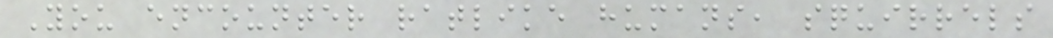You encounter ratlike humans, squirrels
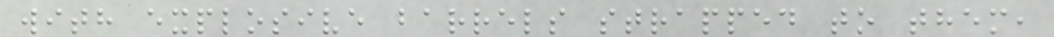with explosive barrels strapped to them,
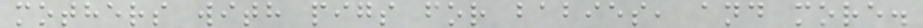mothers with pigs for babies, and more.
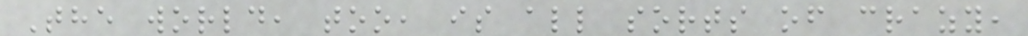The world, too, is all sorts of crazy,
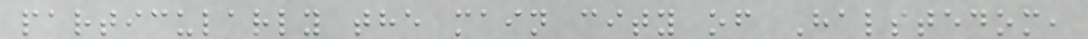particularly the main city of Halstedom,
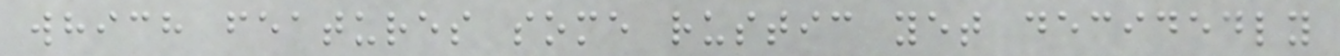which features some rustic yet decidedly
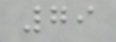79
